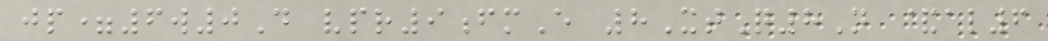jp=6w0D vpr9fmE 8XtQ8N &al6
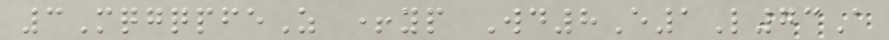3MqgqpfeZ +yp Wd8E1L73A
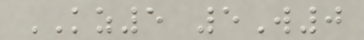KZ5 5W0
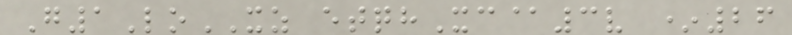G1LoXZ etqhXc@3v *26
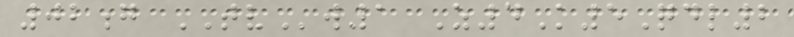02g TVw1 Z4K5Qdl2
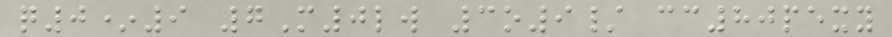q0*9 7M0lw 3o9/ cc80pexy
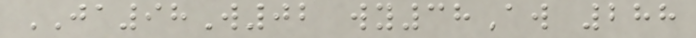JA98W02 wy38Aw 288
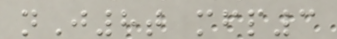nJ8t mfp3
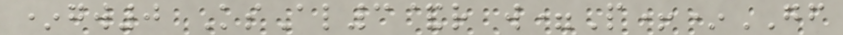*gw0 KsAl3&r w=P+*GF
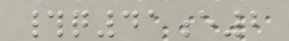#q41e2
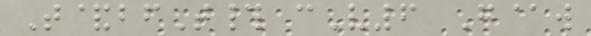T&bfT# cV6 G@w
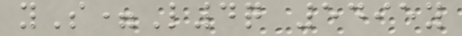yS=L4q 5495y
